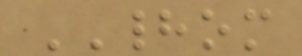HADOM
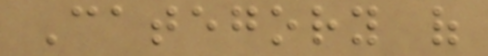Category of
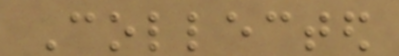Collected
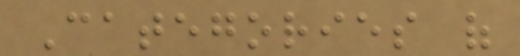Categories of
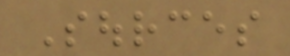Sources
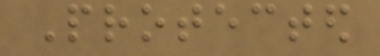Protected
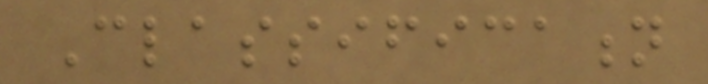Classification
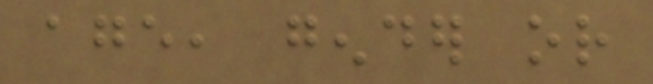age, gender or
